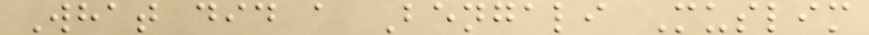What did a Bengali Muslim
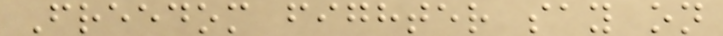Freedom fighter say on
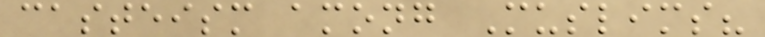casteism among Muslims?
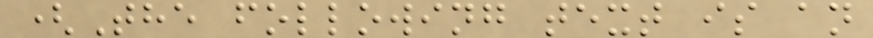(The following text is an
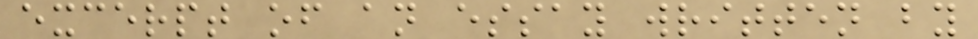excerpt of an essay written by
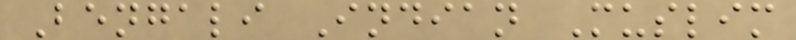Bengali Indian Muslim
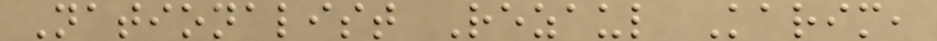Nationalist Rezaul Karim,
